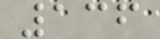136
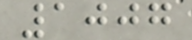1007
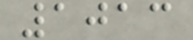1013
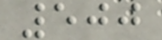500
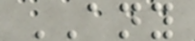ANY
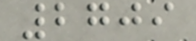2709
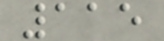115
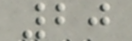20
